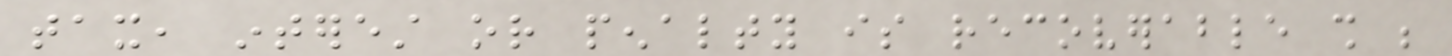tax, interest or penalty is recoverable shall be
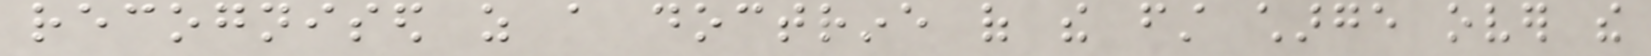recognised as a doctrine of the first charge over the
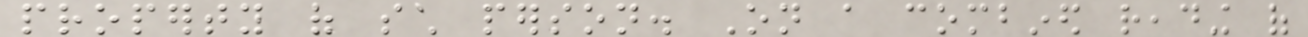property of such person. On a combined reading of
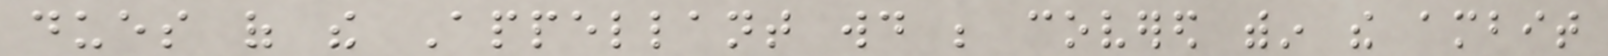dues of the Appellant would be covered within the ambit
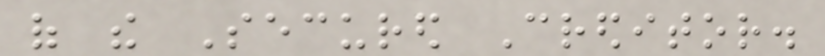of the Secured Creditor.
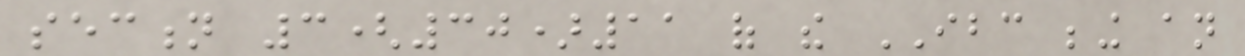section 3(30)11 of the IBC being an
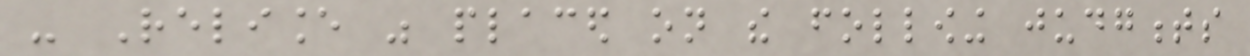- Reliance was placed on the following judgments
